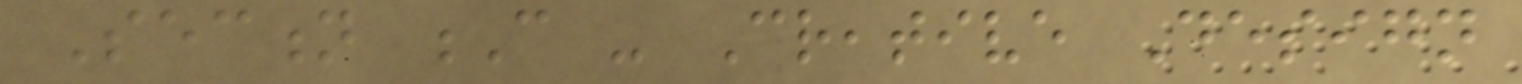Section C - Creative Design
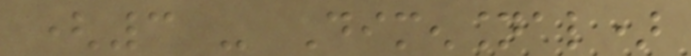(3 - Dimensional)
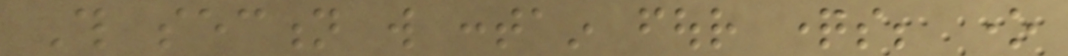This section will contain four questions; one
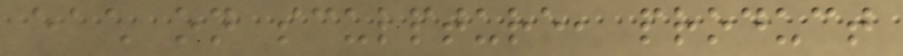each on sculpture, product
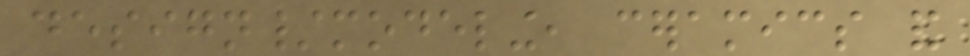design/modeling, ceramics and
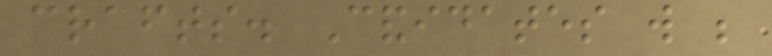crafts. Candidates will be
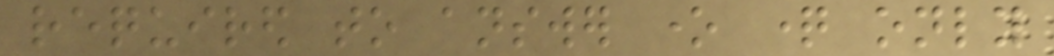required to answer one question only
